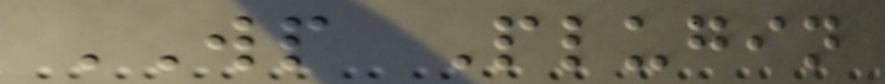WP Plugin
